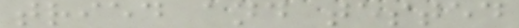tried and tested
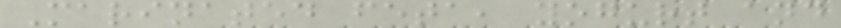Marinated feta, yogurt and
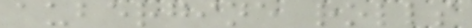aubergine rolls
